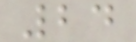24
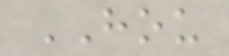HOU
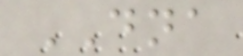DNA
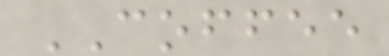COFFEE
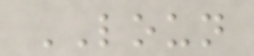LOUN
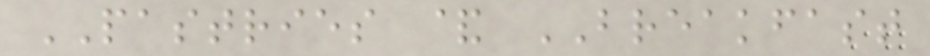PASTRIES & BREAKFAST
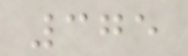375
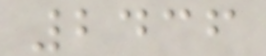2436
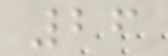26
